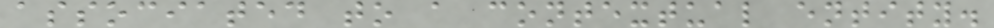associated to a contextual entity.
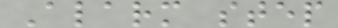Alarm step
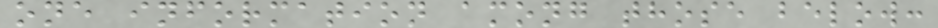one information among those below:
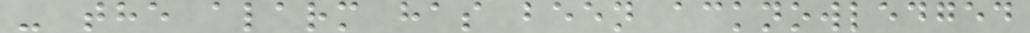- the alarm has been acknowledged
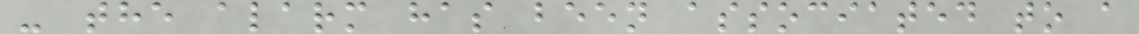- the alarm has been associated to a
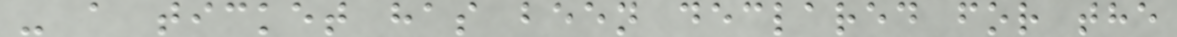- a ticket has been declared for the
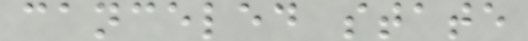canceled state
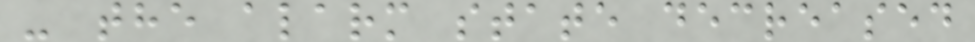- the alarm state decreased
